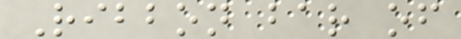Ribbon bar of
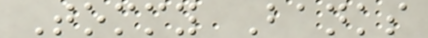Tommy Banks
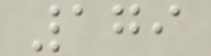179
